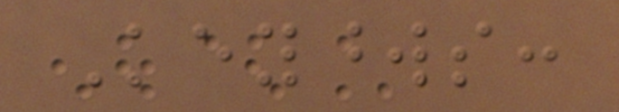Keywords:
